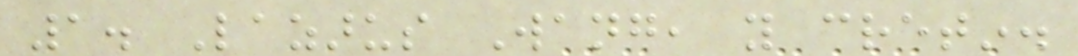1. Lazarus Wang, you cretin.
